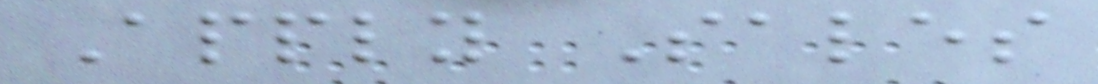Apply Sales
